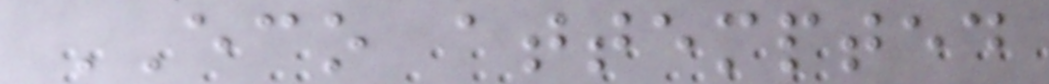ECO attempted
